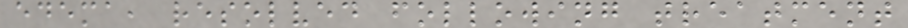edema, resolved following treatment
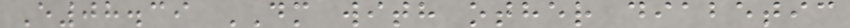E08.39 DM with other diabetic
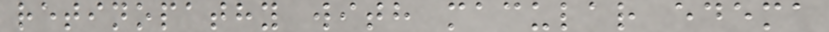retinopathy with macular edema
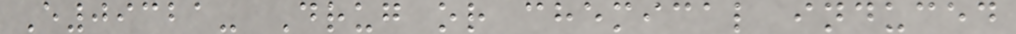E09321- Drug or chemical induced
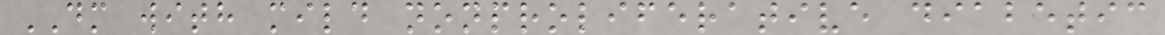DM with mild nonproliferative diabetic
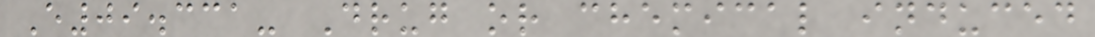E09.331- Drug or chemical induced
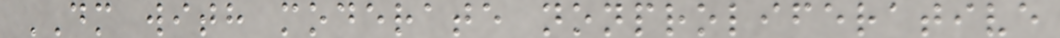DM with moderate nonproliferative
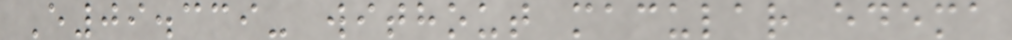E09.339- without macular edema
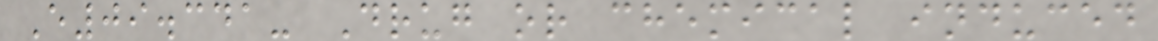E09.341- Drug or chemical induced
